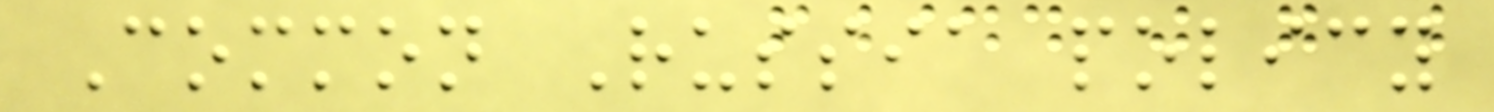Common Russia policy
